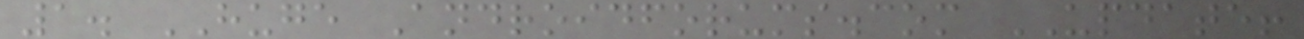1. HUGE Androidforums.com UPDATE!
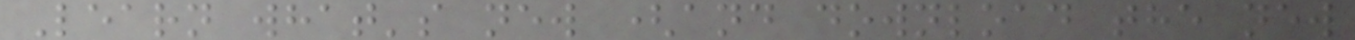Learn what's new (and download the new
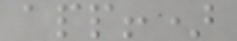app!)
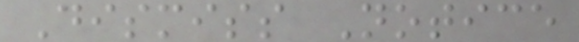Dismiss Notice
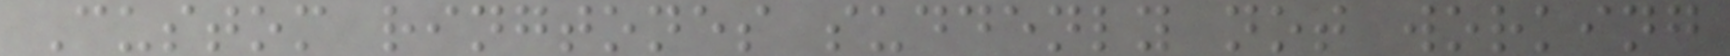Custom ringtones suddenly not working
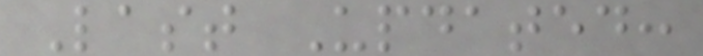Last Updated:
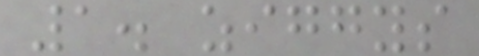1. ziggys
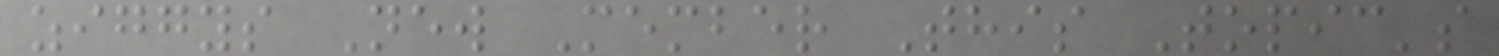ziggys New Member This Topic's
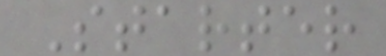Starter
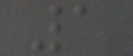1
